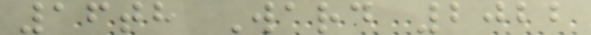16th Ward 2022
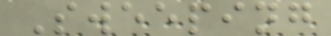Sweeping
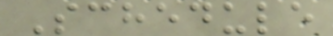Schedule
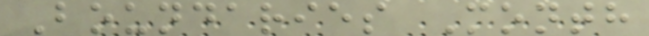Boundaries Month
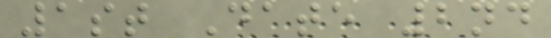1st Date 2nd
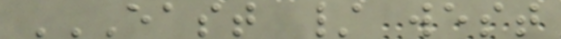EAST / WEST
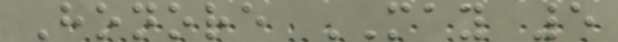Honore MAY 5
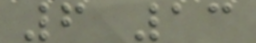6 13
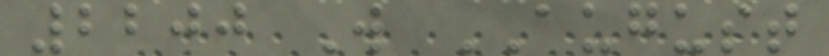2200 W AUGUST
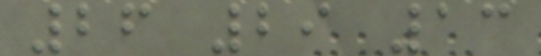26 29 13
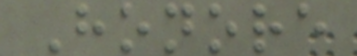Honore
